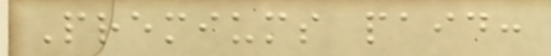Premiums paid:
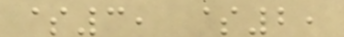$3, $2,
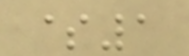$1
